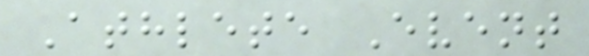Athlete Event
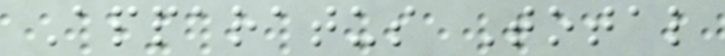Apparatus Total
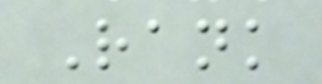Rank
